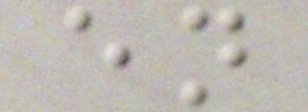en
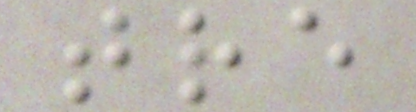tre
